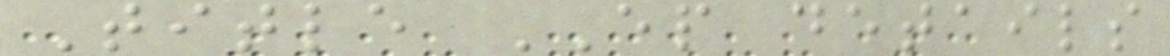Title EP details
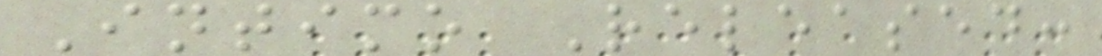Intimo Released:
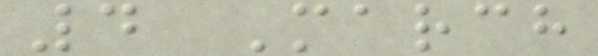4 March
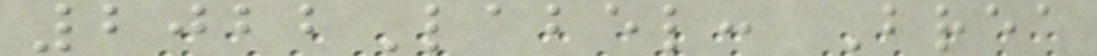2022Label: Brea
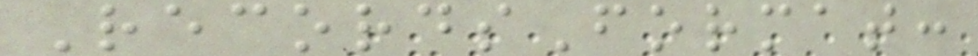RecordsFormat:
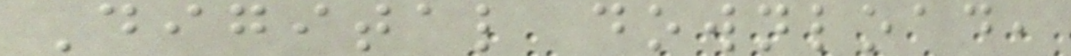Digital download,
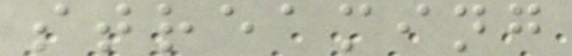streaming
